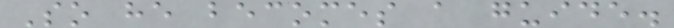So he becomes a guide.
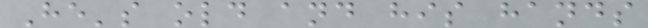He's old and his hands
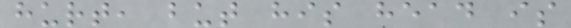hurt, but his head is
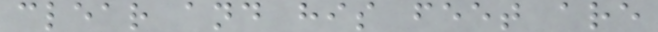clear and his feet are
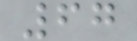67
